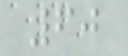60
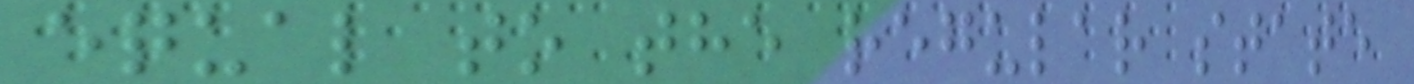equal to the regular state
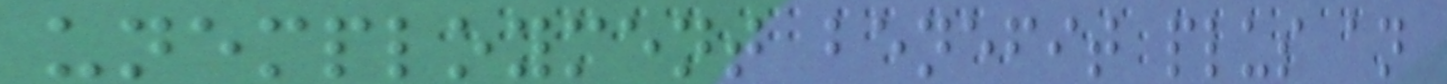unemployment benefit plus an
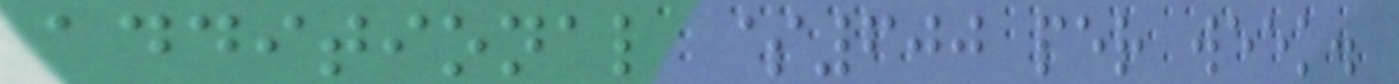additional $600 per week.
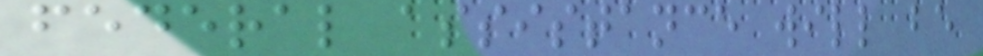federal assistance will be
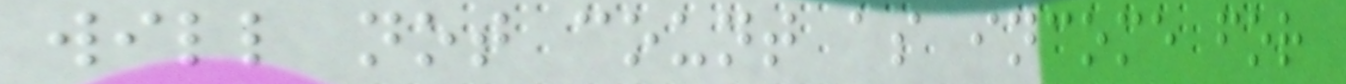will not count as income for
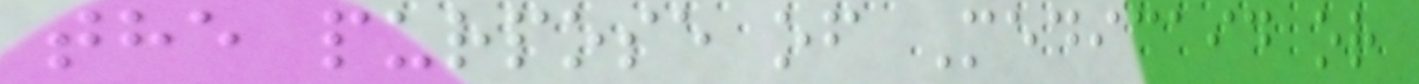the purpose of Medicaid or
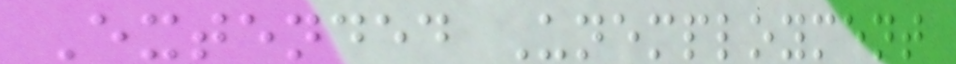Extended Unemployment
